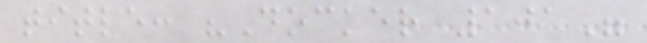title: "Docker 101"
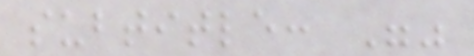subtitle: ""
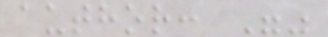author: ""
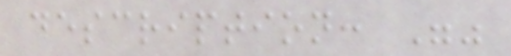description: ""
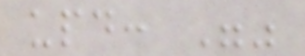upd: ""
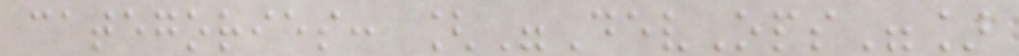categories: ["DevOps"]
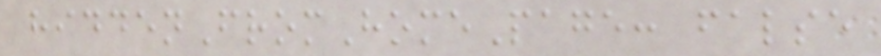hiddenFromHomePage: false
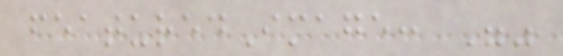featuredImage: ""
